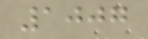1007
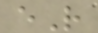eR
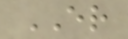ER
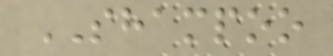SHAMPOO
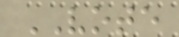VOTE
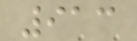913
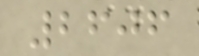2606
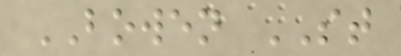BOWEN ST
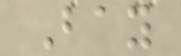Bay
